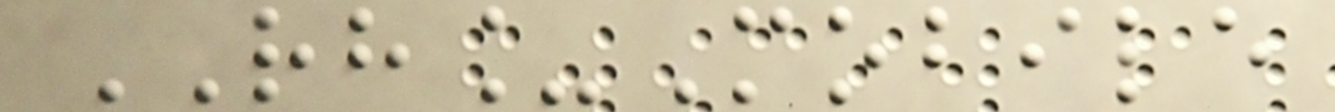RH_Mobile
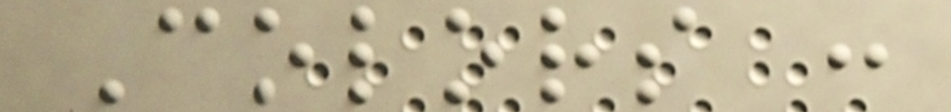Colors :
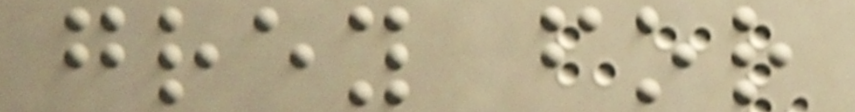grey for
